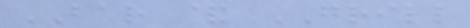BAR & GRILL
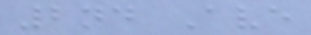2nd Ave
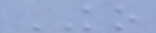KO
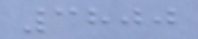3800
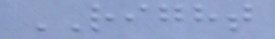RIGHT
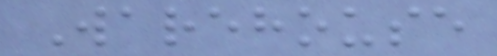Warehouse
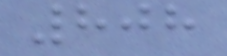808
